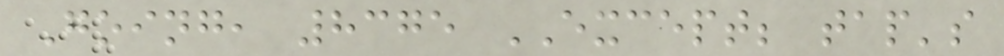Going, 8375 EXCEPT; tap's
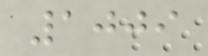1009
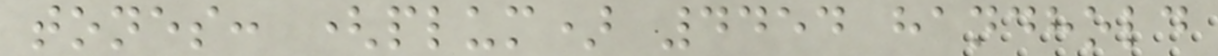tones: (plum) 4454 handhold
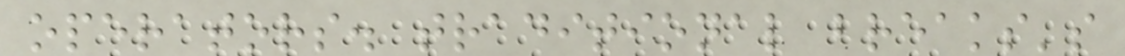operators. traditional breaks's
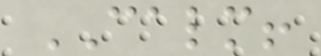CALM!
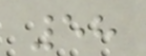58
